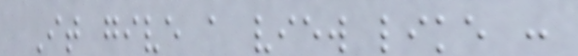It give a view like :
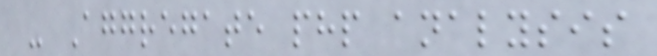- Aggregate php analysis
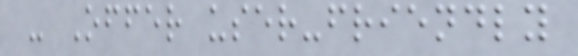- Offer user-friendly
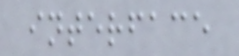interface
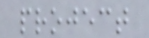project
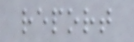report
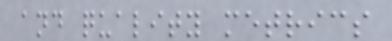and quality metrics
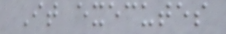It executes
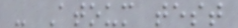- Atoum test
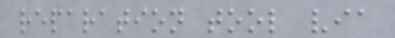reparation tool via
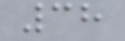38
